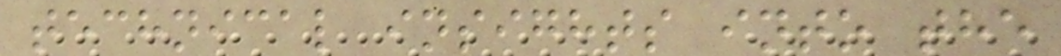technical insights into the
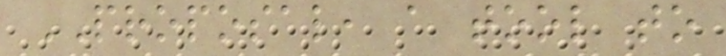PROPOSAL, a tool to
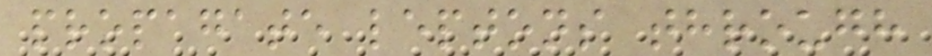propagate leptons through
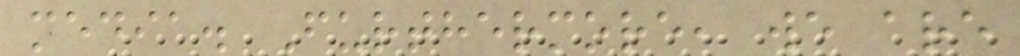media. Furthermore, we are
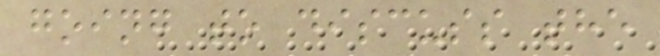going to discuss the
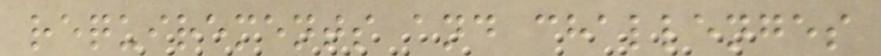requirements and challenges
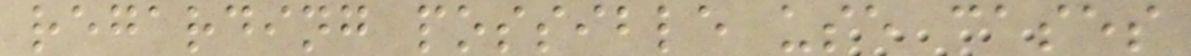regarding possible use cases
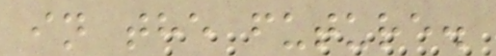in the future.
